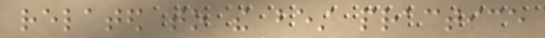related to the best practice
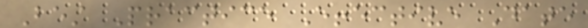Best Practice Effective Date
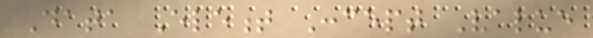Data Element Concept Value
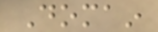Domain
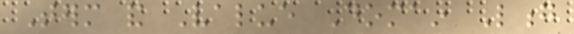Term and Value Domain Long
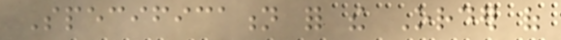Specification for the Order of
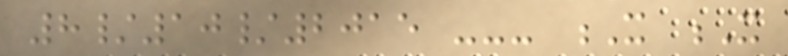8/10/2015 --- X X
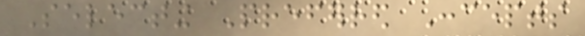Selecting Preferred Concepts
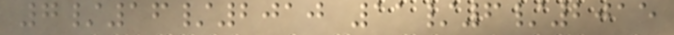7/16/2010 11/6/2015
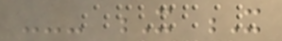--- X X
